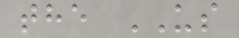the US
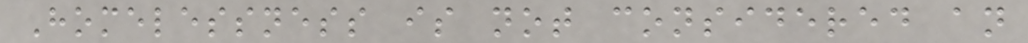Homelessness is not considered an
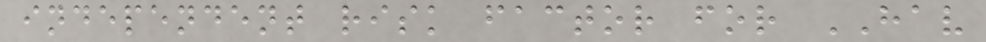independent risk factor for HAV
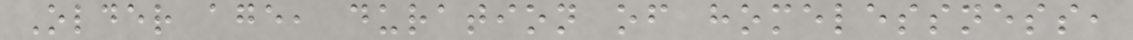Older age, duration of homelessness,
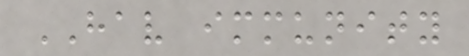HAV immunity
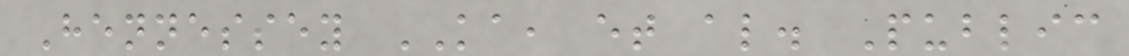Hennessey KA, et al. Public
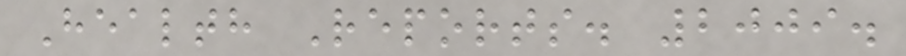Health Reports. 2009.
